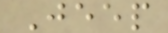Jeep
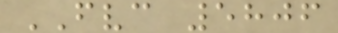FVC 5806
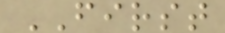FIRST
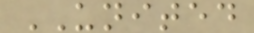UNITED
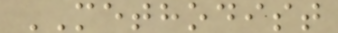METHODIST
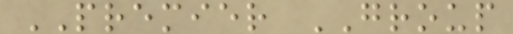PREMIER GROUP
